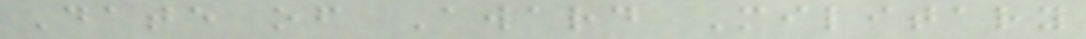Date of Award Military
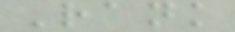Rank
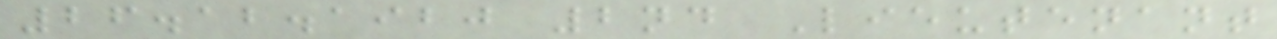26.12.1920 2nd Lieutenant
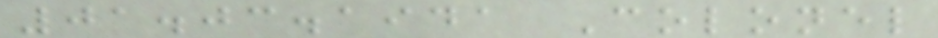01.03.1941 Colonel
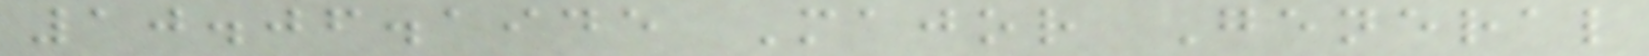10.06.1945 Major General
